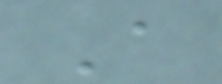A
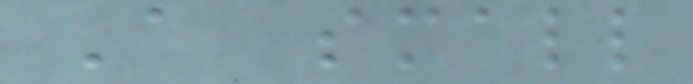A small
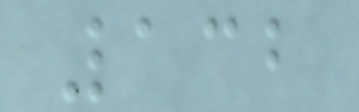132
